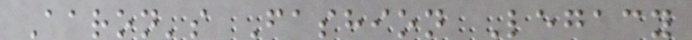Aaron's Fashion Legacy
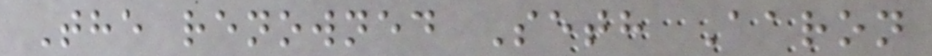The renowned Seth Aaron
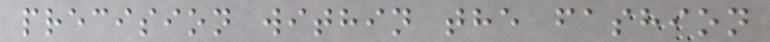precision within the fashion
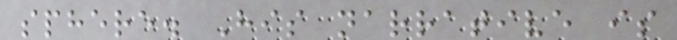sphere. His narrative is
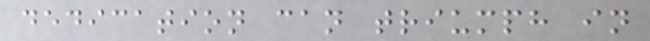dedication can triumph in
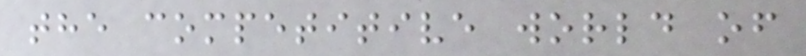the competitive world of
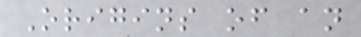Origins of an
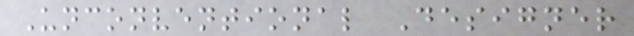Unconventional Designer
